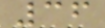36
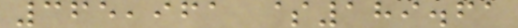365,961 $189.61
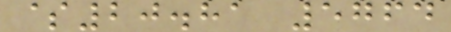$20.81 5764
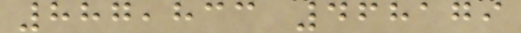887,833 468179
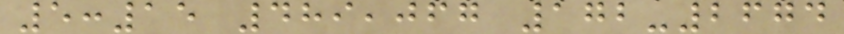5:15 489,067 172-2674
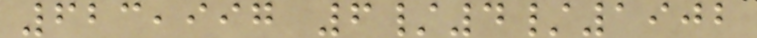623,997 6/4/1902
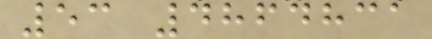53 4864831
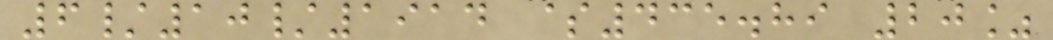6/10/1914 $435.89 20%
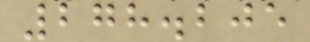278.205
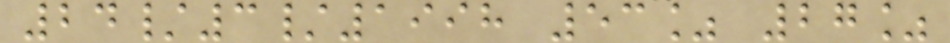24/3/1998 53% 27%
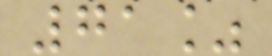71%
